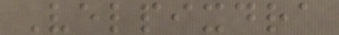Velpixdra
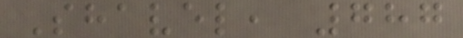Shavel, 787
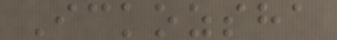Ickozsha
